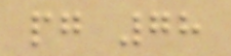pg 78
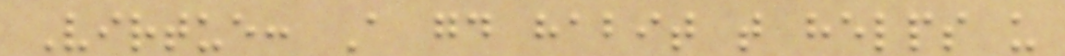Virtue: A good habit that helps us
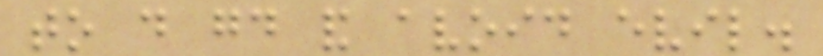to do good and avoid evil.
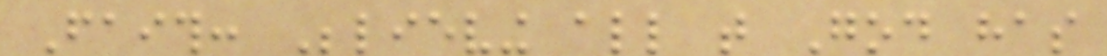Faith: Believing all that God has
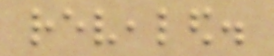revealed.
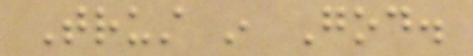Trust in God.
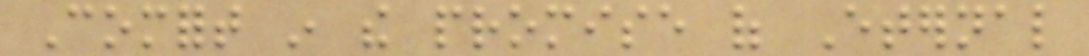Comfort in the promise of Eternal
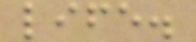life.
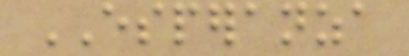ESPERANZA
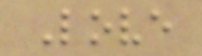Love
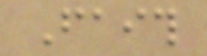Faith
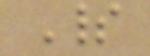Spirit
